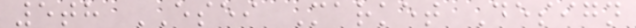5th ESEI Market Design
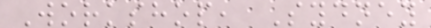Workshop, Sydney
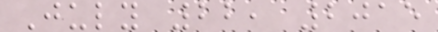July 22, 2015
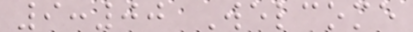9:00 Welcome
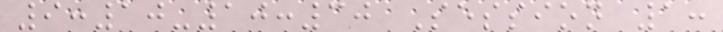9:10-10:30 Session 1:
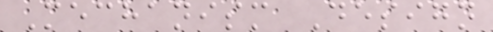Mechanism Design
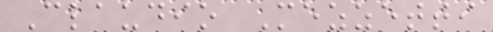Claudio Mezzetti
